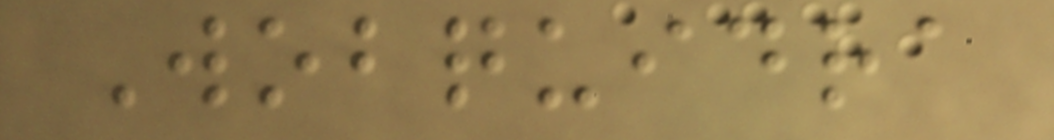Wobquidra
